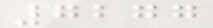7277
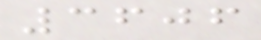3606
